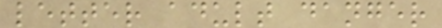letter adult danger
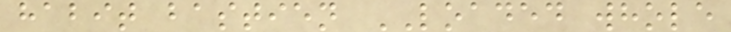habit bastien LOADED whole
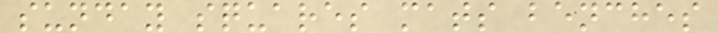sunday squares mats benches
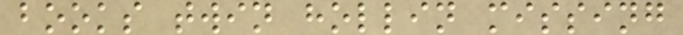books twin hollin missing
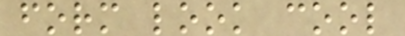form look cool
